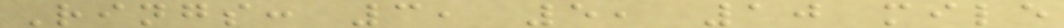Rings: 3, 5, 10 mile
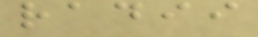radii
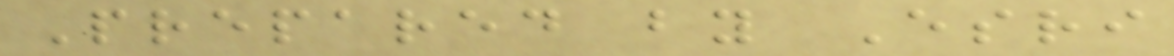Prepared by Esri
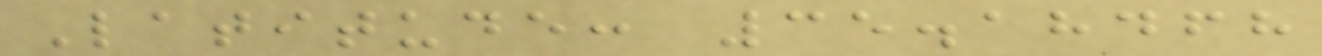Latitude: 35.18468
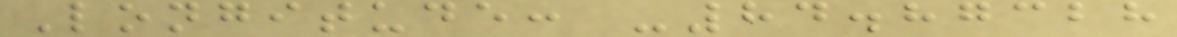Longitude: -84.87328
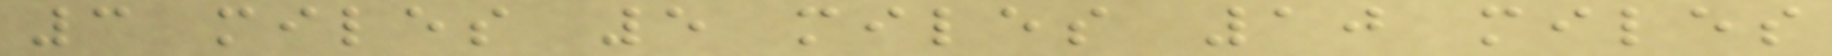3 miles 5 miles 10 miles
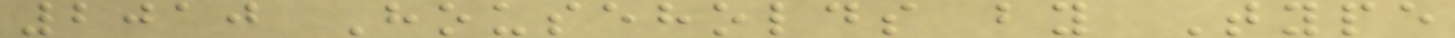2010 Households by Type
